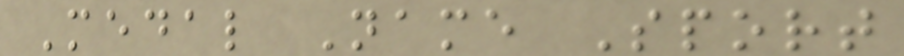Medal Name Sport
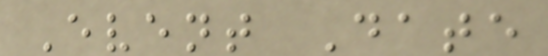Event Date
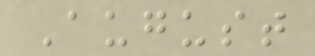August
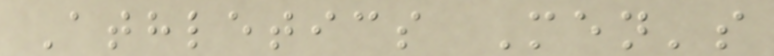Athletics Men's
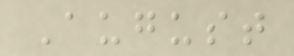August
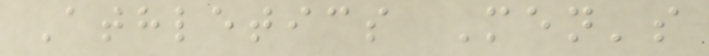Athletics Men's
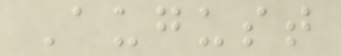August
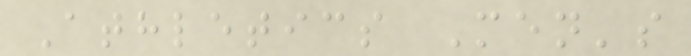Athletics Men's
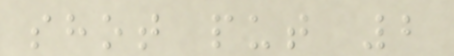shot put 2
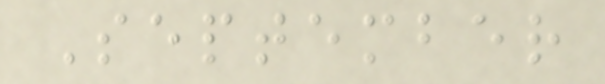September
